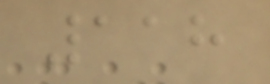118
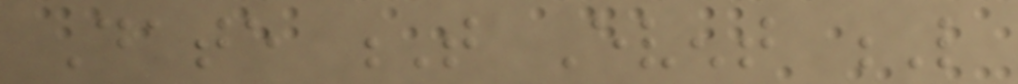Date T Event L
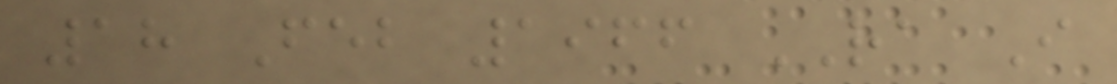18 Feb 1966 RA I
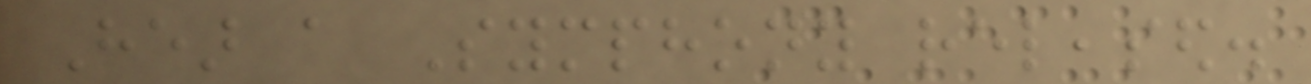Hear a Symphony released.
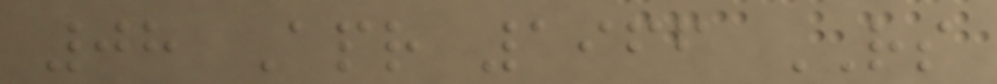08 Apr 1966 RS
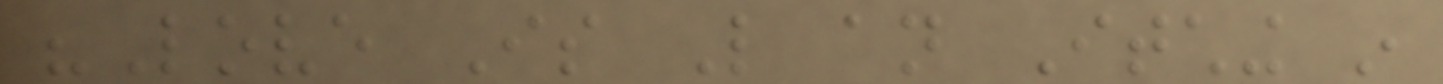"Love Is Like an Itching in
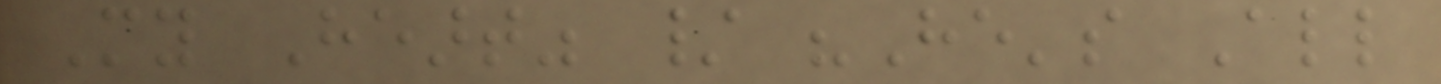My Heart" / "He's All
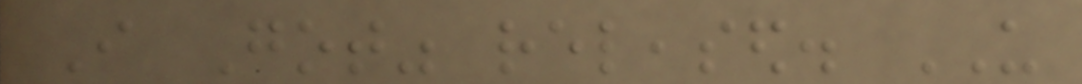I Got" released. US
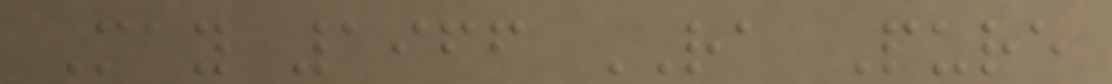May 1966 RA Pure
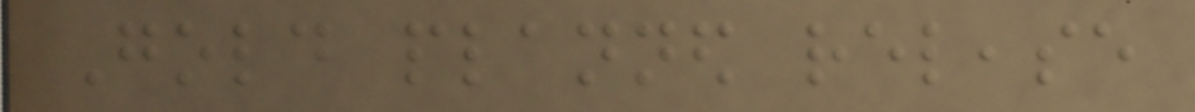Gold planned release
